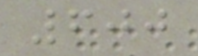600
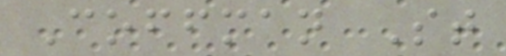Coffman St
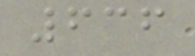636
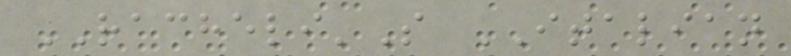RACHELI'S ITALIAN
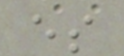es
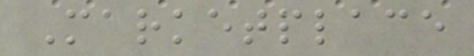Marketplace
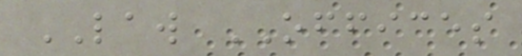LAW OFFICES
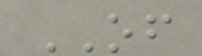OF
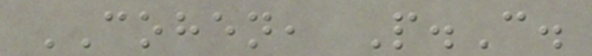COHEN, P.C.
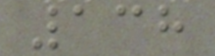138
